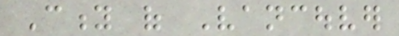City of Vancouver
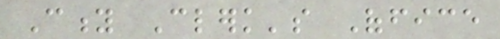City Clerk's Office
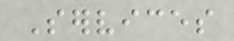Services
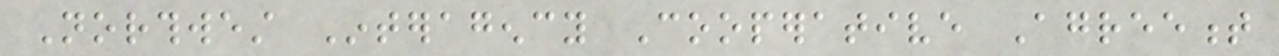Northwest Interagency Cooperative Agreement
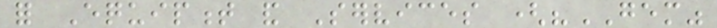for Equipment and Services ("GEM"
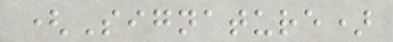(Signature)
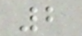2
